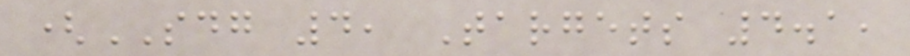(SDG 4, Targets 4.1,
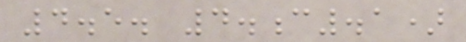4.5. 4.c.1)
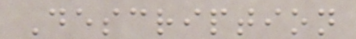Description
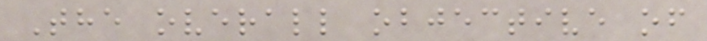The overall objective of
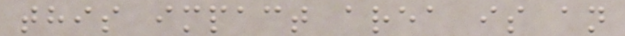this impact area is an
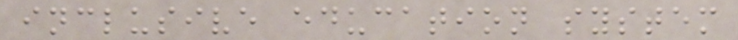inclusive education system
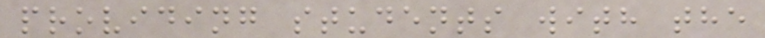providing students with the
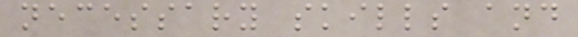necessary skills and
